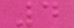4
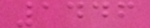1446
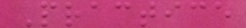Practice
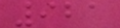921
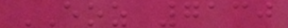EOZ 7130
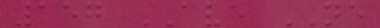157 AVE NE
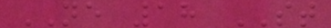NE 18 ST
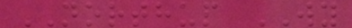NORTHUP WY
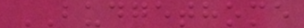BUDGETHOME
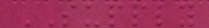SUPPLY
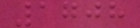1708
